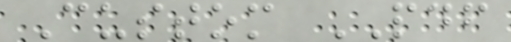Custom PDF
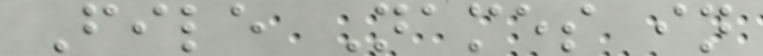File Names in
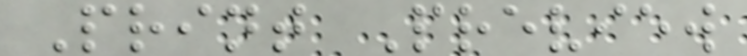Print Preview
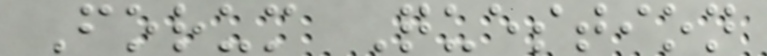Forum Question
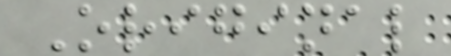Original
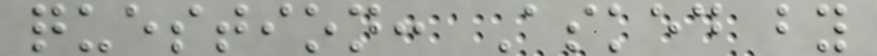question: Asked by
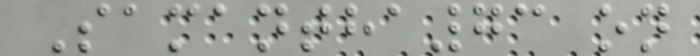Samantha73 on
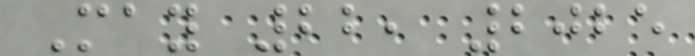May 22, 2025
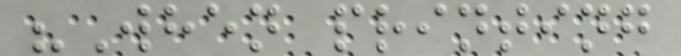"When printing
